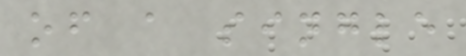of a single
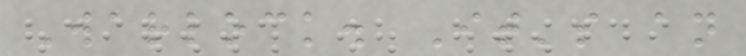Warlock. It's an
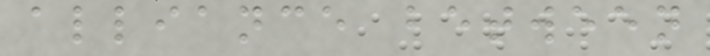alliance between
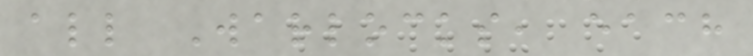all Warlocks, each
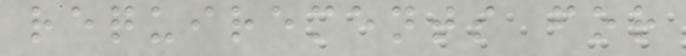requirements for
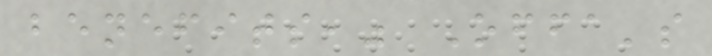benefits," Offa's
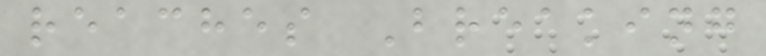reaches Breaking
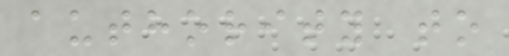authority to
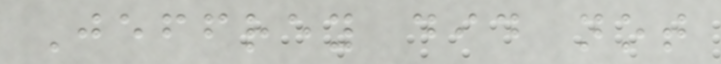Jeffrey did not
